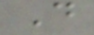D
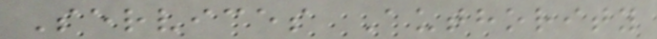Services Authority
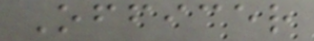Officer
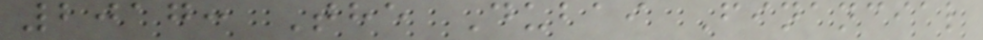2017: The Dubai Financial
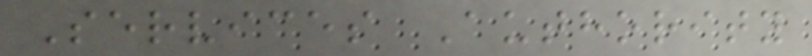Services Authority
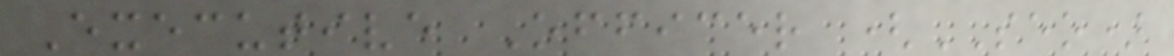Executive Officer (SEO)
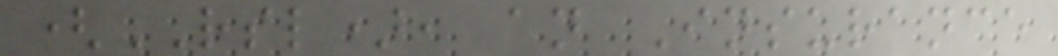(RSL), an Insurance
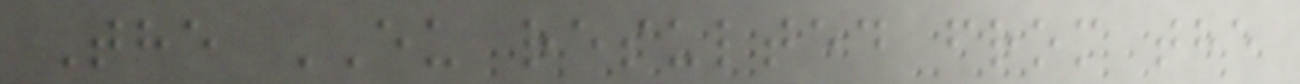The EU resulted from the
